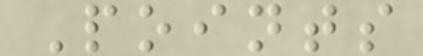Points
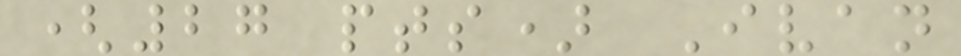(27 pts) Ivan
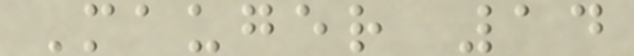Mauger 14
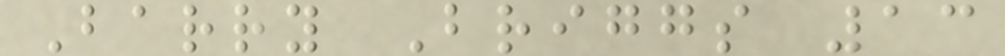Barry Briggs 13
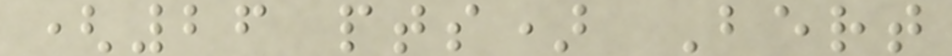(26 pts) Bert
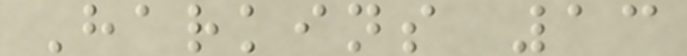Harkins 13
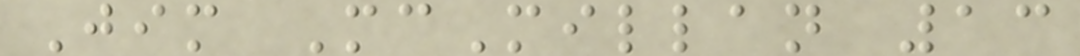Jim McMillan 13
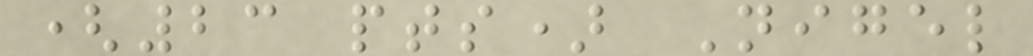(23 pts) Nigel
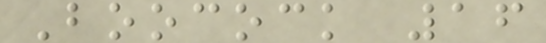Boocock 16
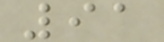91
